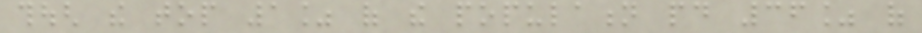though the top 1% of the population paid 36% of
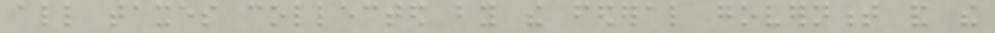all taxes collected by the federal government and the
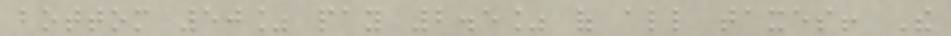bottom 50% pay 2.5% of all taxes! The
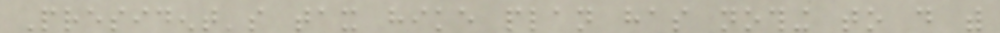President's tax hike plan has nothing to do with
